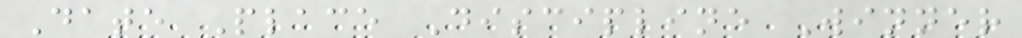Date Place Discipline Winner
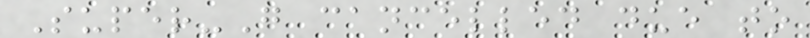Super-G cancelled due to
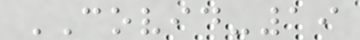COVID-19
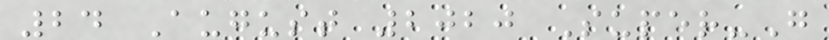24 August 2020 Super-G
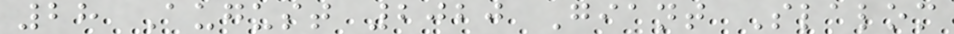28 August 2020 Giant Slalom
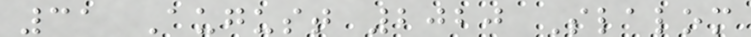31 August 2020 Slalom
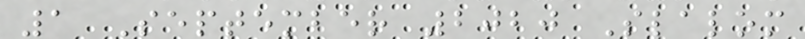1 September 2020 Slalom
